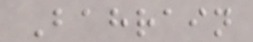Bahrain
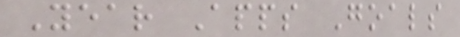Year Apps Goals
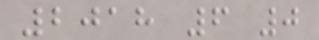2018 6 0
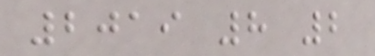2019 8 2
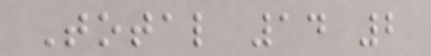Total 14 2
